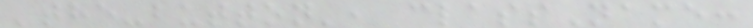'the-button', className:
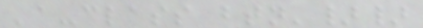'a-class btn'}}
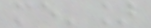me']
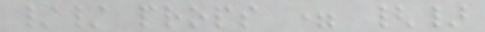// props = {}
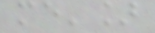me']
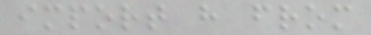import h from
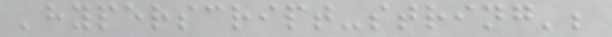'hyperscript-string';
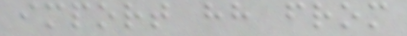import hh from
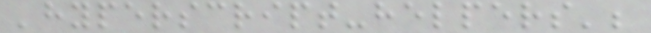'hyperscript-helpers';
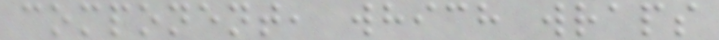component, which wraps
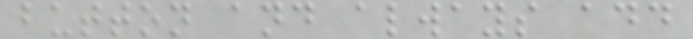button and always add
